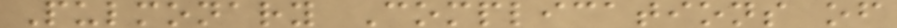Pulmonary Complications of
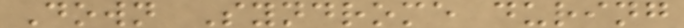Down Syndrome during
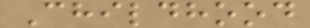Childhood
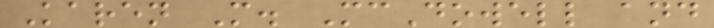Karen M. McDowell and
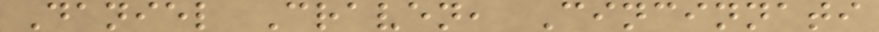Daniel Craven, Cincinnati
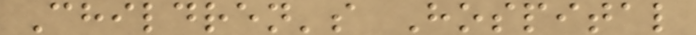Children's Hospital
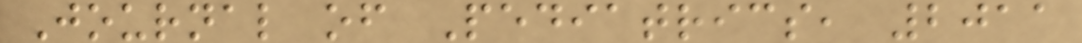Journal of Pediatrics, 2011
